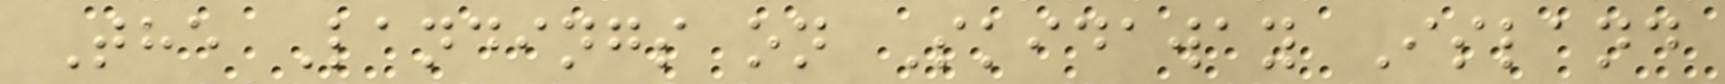The Landings on Skidaway Island
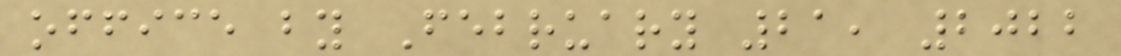office by February 21, 2022
